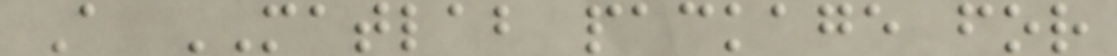A MATLAB package for
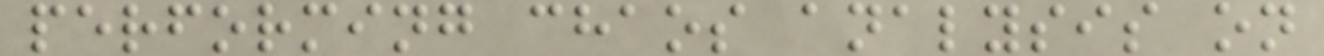performing chaos analysis on
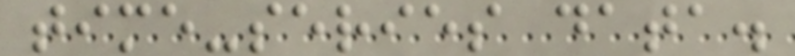time-series data.
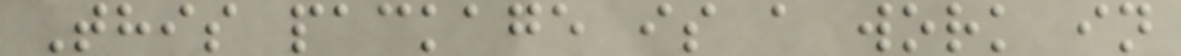This package is a work in
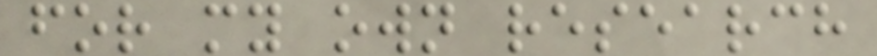for my own research
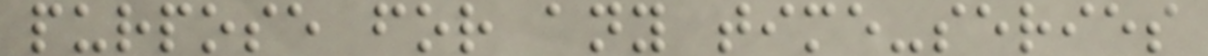purpose for any time-series
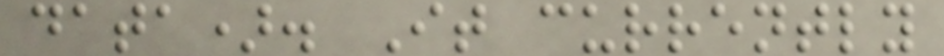data). It currently
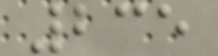235
